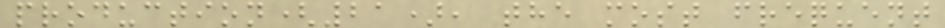production(21), the most frequent
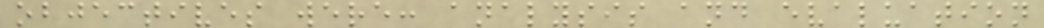objectives were: analysis and evaluation
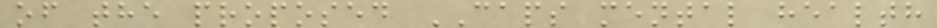of the proposed CAPS mental health
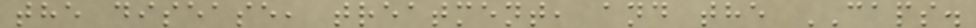the disease, treatment, and the CAPS.
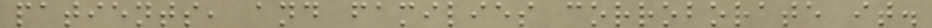patients, and families corroborate it.
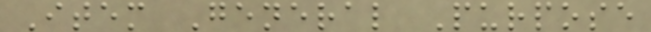Item General Purpose
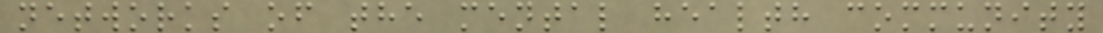networks of the mental health community
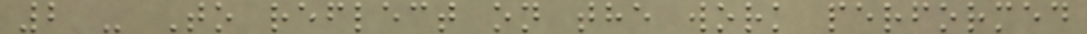2 - To reflect on the work performed
